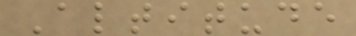Altitude
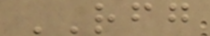RFG
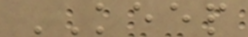KEEP
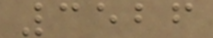3526
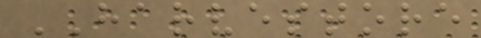HARVESTORE
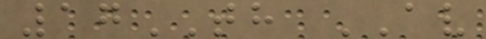17TH AV
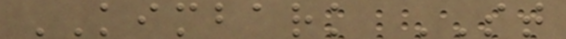KIMBARK ST
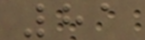81
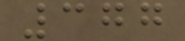377
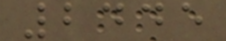2445
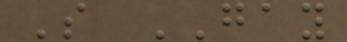S GAY
